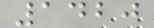1420
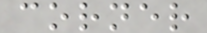corner
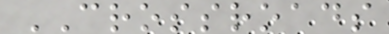CROSSROADS
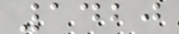1420
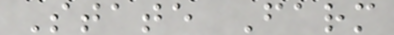State Farm
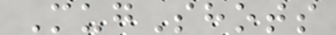MugShots
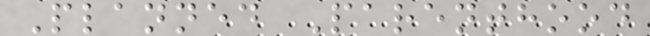Planned Parenthood
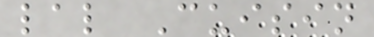lal Cuisin
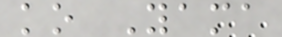ko Yama
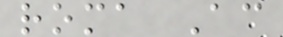roma Ac
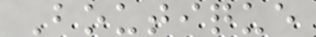Boutique
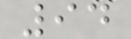94
